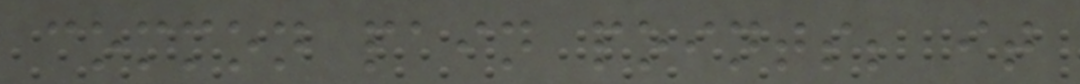common pain points; it
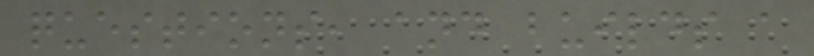questions, and builds a
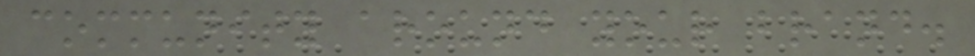community around your brand.
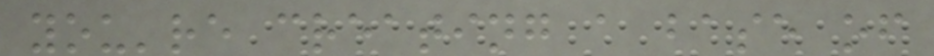you're creating a base of
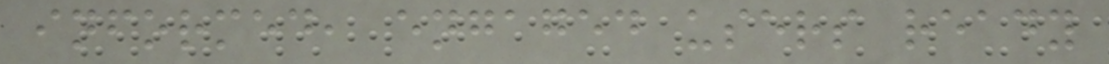informed, engaged users ready
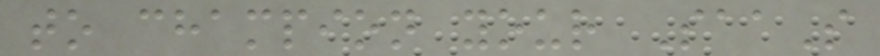to champion your SaaS
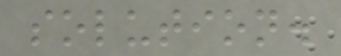solution.
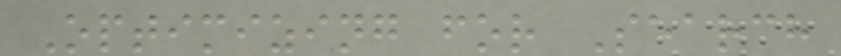Optimizing for Search
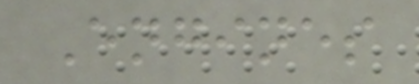Engines
